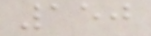150
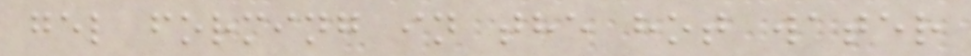gel forming in the hot water
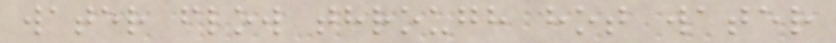water flow through hot water
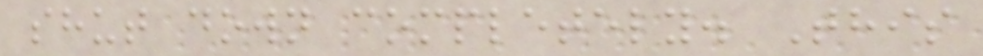shut down completely. This
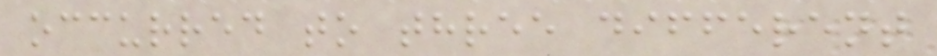occurred to three different
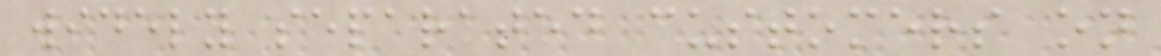widely separated customers on
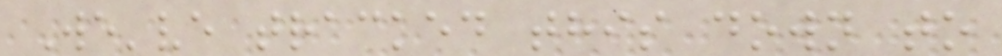We've tracked this down to
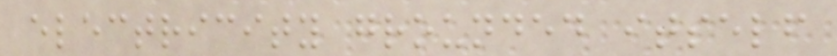electricity grounded itself
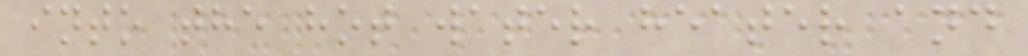into the hot water heater and
